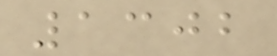1302
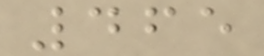465
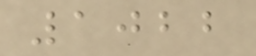1022
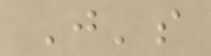J's
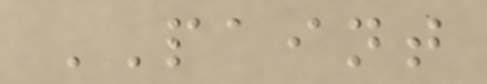PAINT
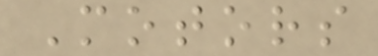Motors
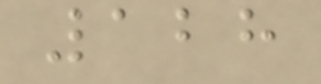128
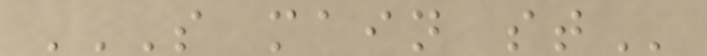S MAIN ST
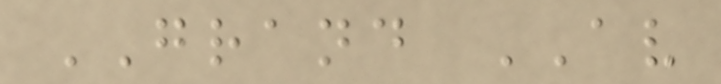GRAND AV
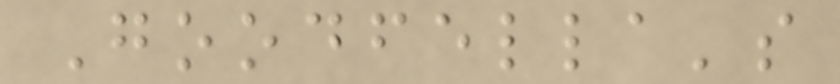Goodfella's
